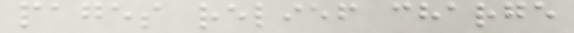pages relief charge
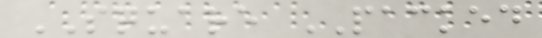SQUARE PACKED
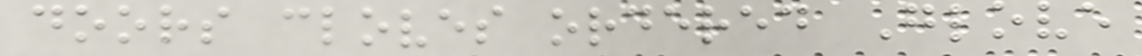doors cloves ordered Glove
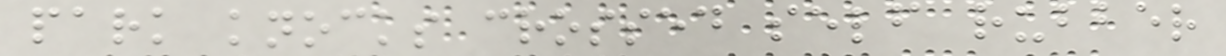park knocks crossed self rubber
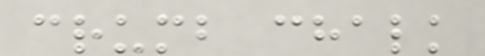crumb chalk
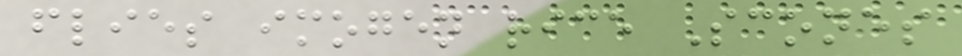flies imogen rice Scones
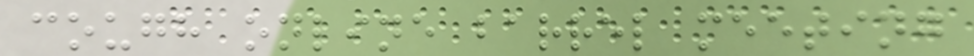cough online barrel meeting
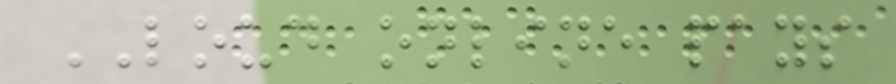LOUD online pays
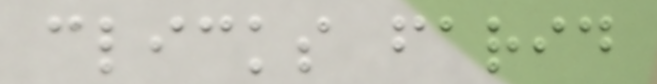clicks farid
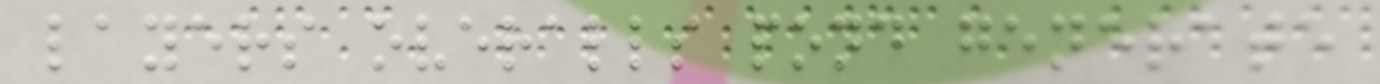layers overalls pond generate
